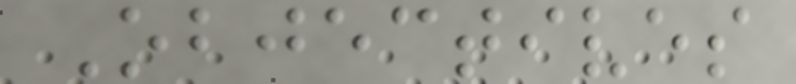Objectives
